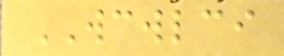WCWLCI
